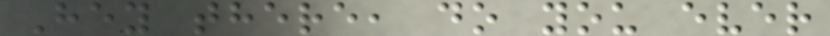Hey there, do you ever
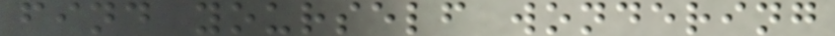find yourself wondering
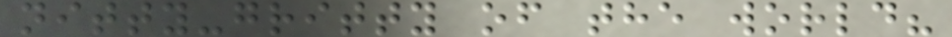nitty-gritty of the world?
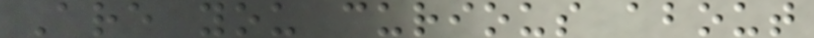Are you curious about
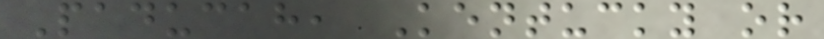Paducah, Kentucky or
